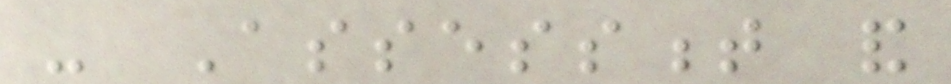- Assessment and
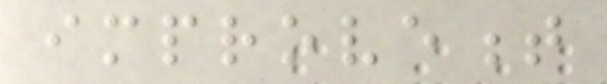improvement
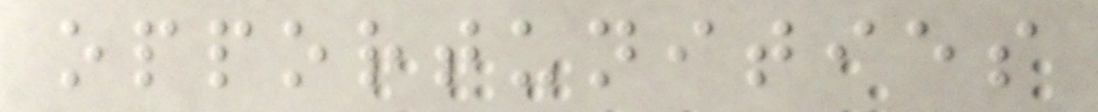opportunities
